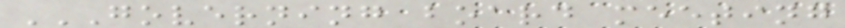GOVERNING BOARD MEETING
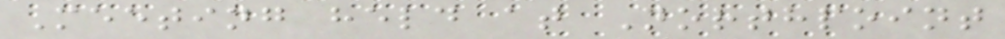Meeting held at Northpoint
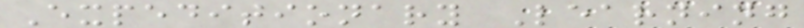Expeditionary Learning
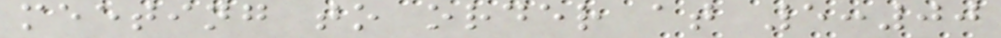meeting to order at 5:00
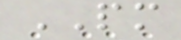PM
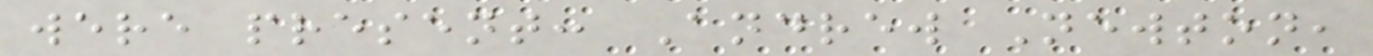were present: Andrew Newton,
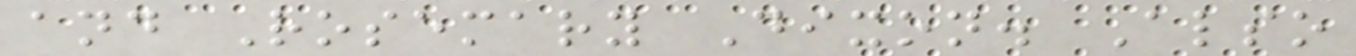and Rosemary Dixon. Also
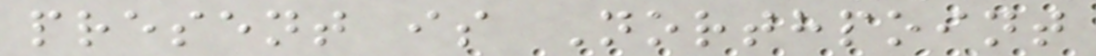present is Northpoint
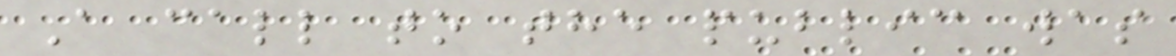A call to the public was
